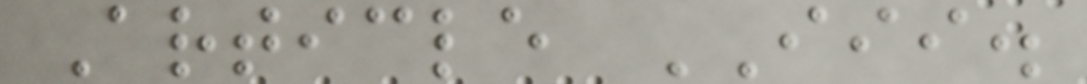Article III.
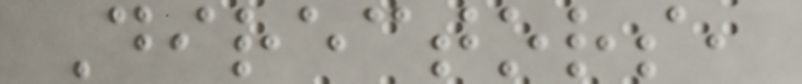Directors,
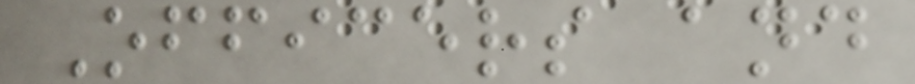Officers and
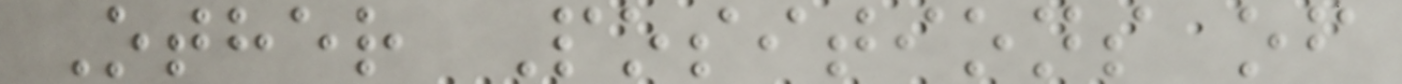Other Positions of
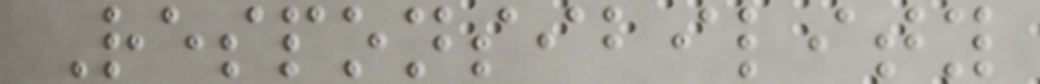Responsibility
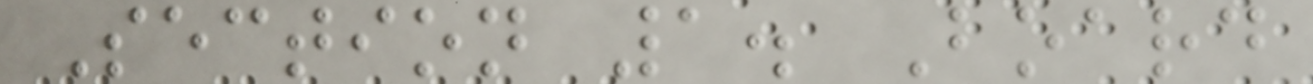Section 1. Board
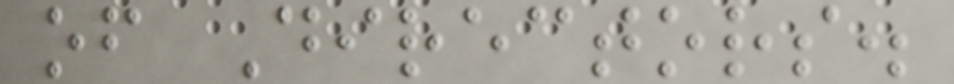of Directors.
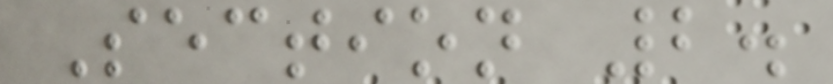Section 2.
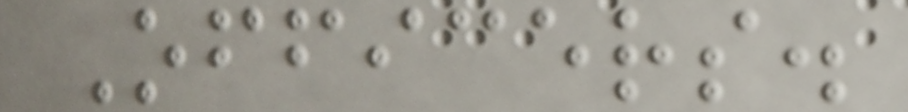Officers.
